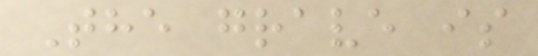The grave is
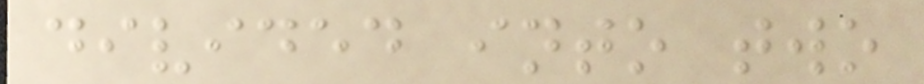divided into two
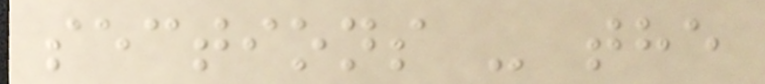sections - the
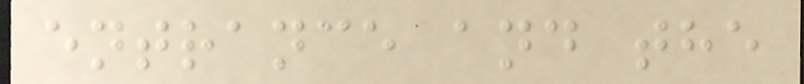entrance and the
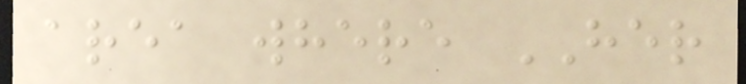area where HER
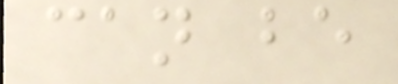can be
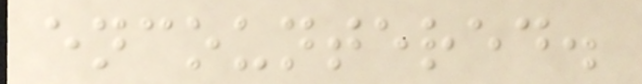encountered.
